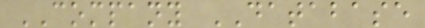COMPANY DATABASE
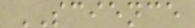SCIENCE
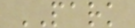PARK
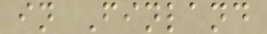in Finland
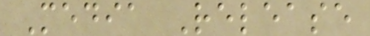Media Release
